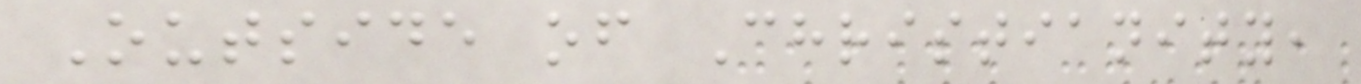Outside of Christianity,
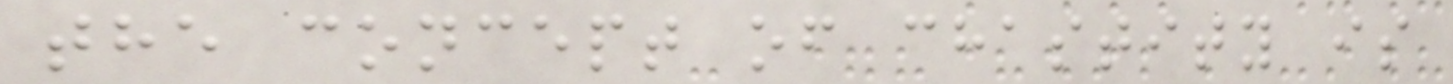the concept of chastity is
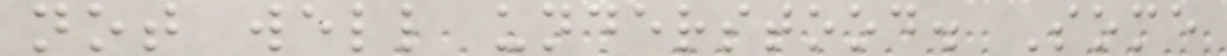not well understood. Some
